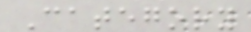Category
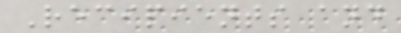Recipients and
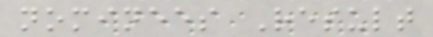nominees Result
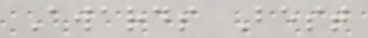Awards Best
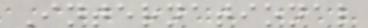International
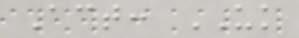Act: UK
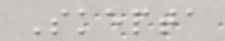Skepta
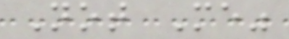Not Me"
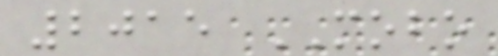2015 MOBO
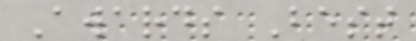Awards Best
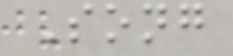Song
